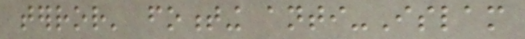terror' fomenting anti-Islam
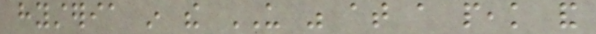hysteria in the US was at a peak and
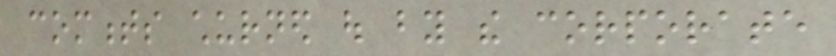comments churned out by the corporate
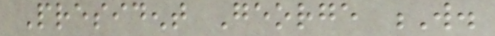President George W.
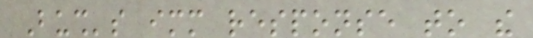Bush's immediate response to the
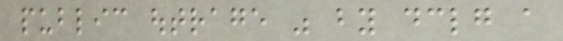public outrage was by declaring a
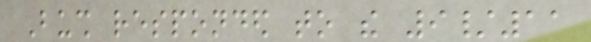Bush responded to the 9/11
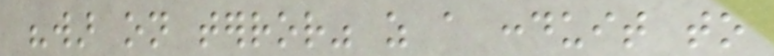"war on terror" as a conduit to
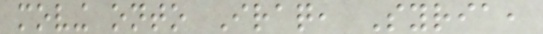moving onto Iraq, Syria,
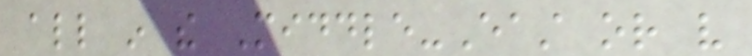all in the Middle-East or very
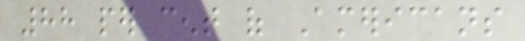88 per cent of Americans
